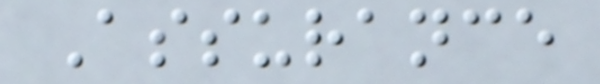Assurance
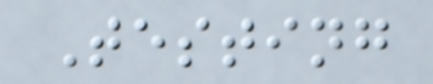Testing
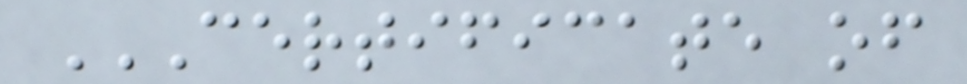CERTIFICATE OF
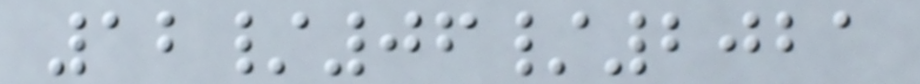12/06/2021
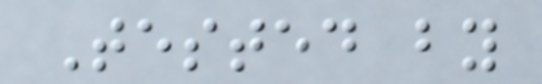Tested by
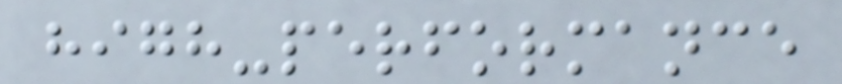high-performance
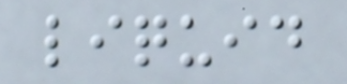liquid
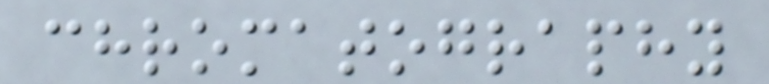chromatography
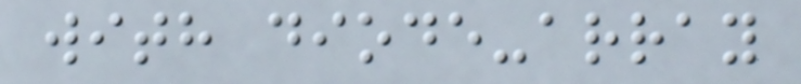with diode-array
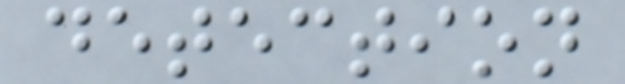detection
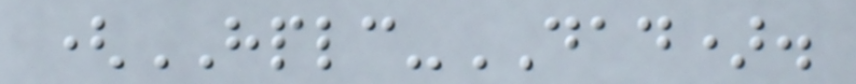(HPLC-DAD).
